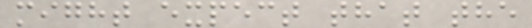might expect that the
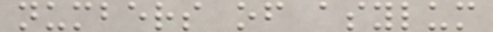numbers of asylum
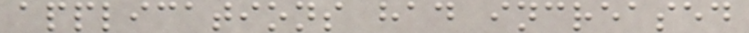applications had increased
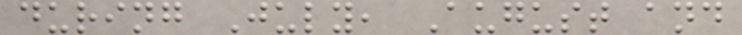during July, August and
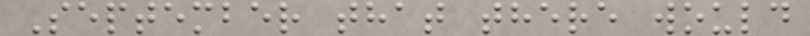September that there would
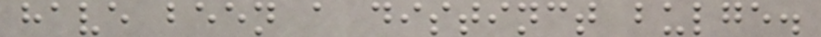have been a distinct bulge.
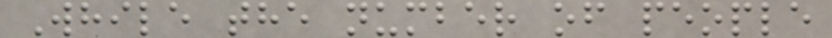While the number of people
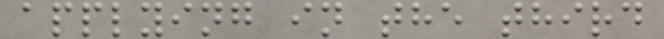applying in the third
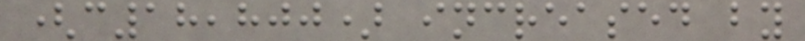(c18,800) increased by
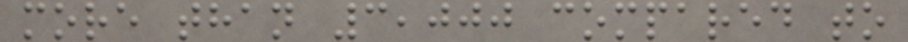more than 3,000 compared to
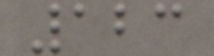123
